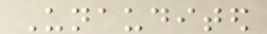Unaudited
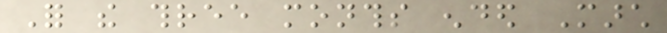For the three months ended March
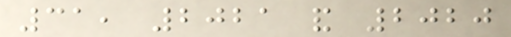31, 2021 and 2020
